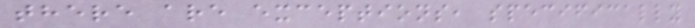there are exceptions, specifically
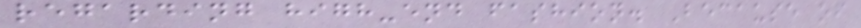regarding high-end fashion. Because of
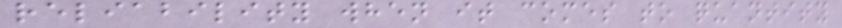reliability when it comes to quantity
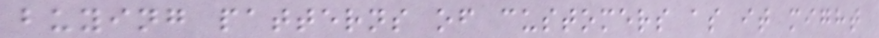buying patterns of customers as it might
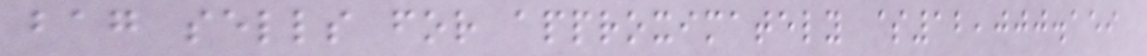bag sells for approximately $12,000.159
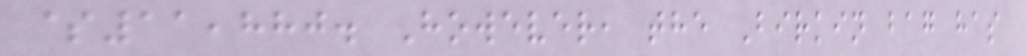$11,880. However, the Birkin bag has
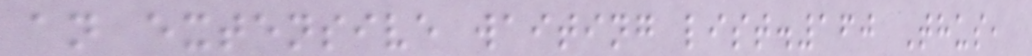an extensive waiting list.160 Thus,
